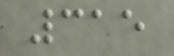315
